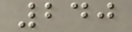240
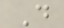Do
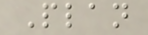Plan
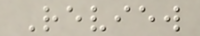Review
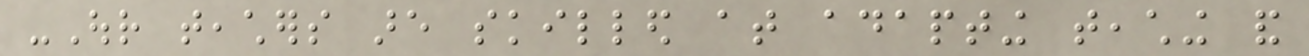-Our teachers are skilled at adapting teaching and
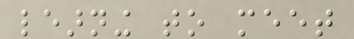learning to meet
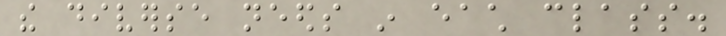the diverse needs in each class.
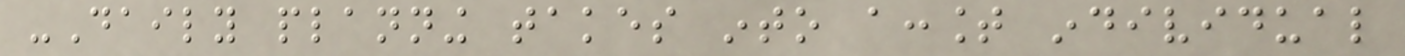-Daily planning takes into account individual
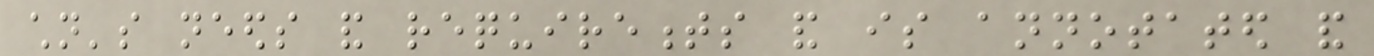children's needs and requirements and is annotated and
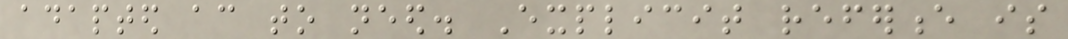adapted according to need. Explicit reference is
